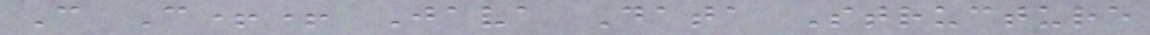C C++ Java Data Structure
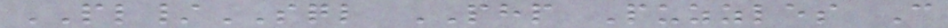PL/SQL PHP Puzzles C
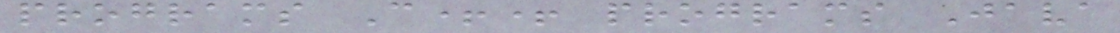programs C++ programs Java
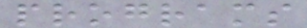programs
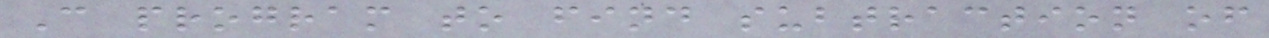C program to find subtraction of
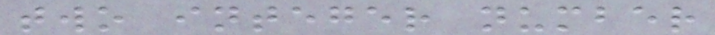two integer number
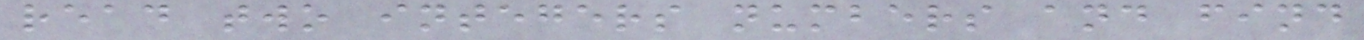read two integers numbers and find
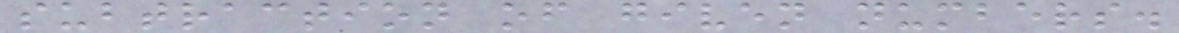subtraction of given numbers.
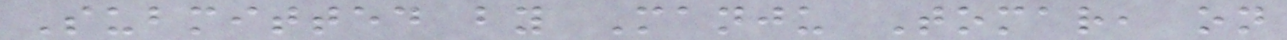Submitted by Manju Tomar, on
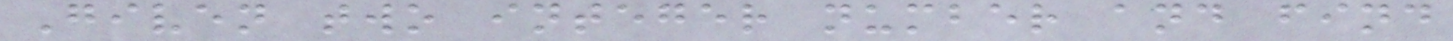Given two integer number and find
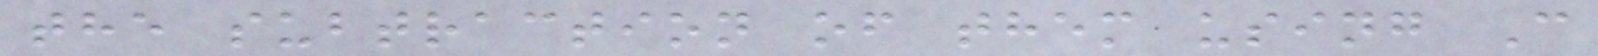the subtraction of them using C
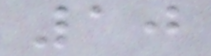10
